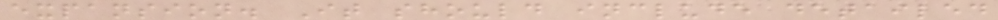expansion. It should include detailed
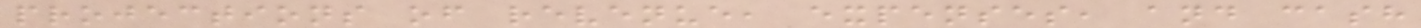projections of revenue, expenses, and cash
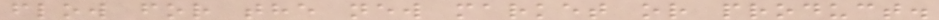flow for the new market or product.
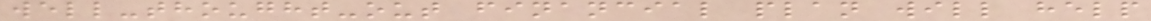well-thought-out financial plan will help
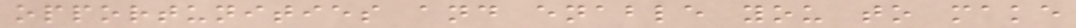opportunities and enable you to make
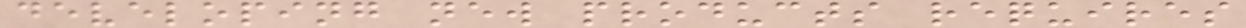developing new products requires
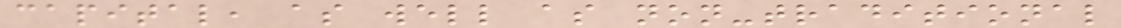capital, as well as non-traditional
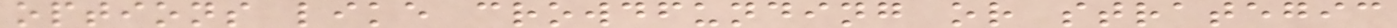options like crowdfunding or strategic
